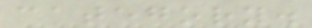category.
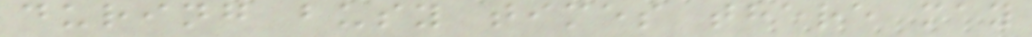during busy times there may
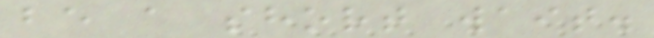be a short wait.
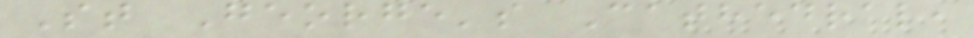St George's Cathedral,
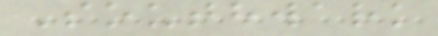Southwark
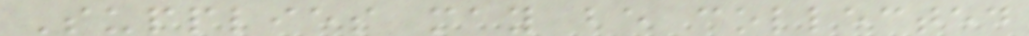Supplies may be collected
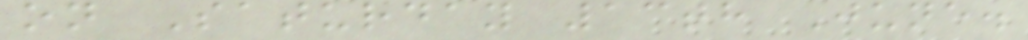on Saturday 13th June.
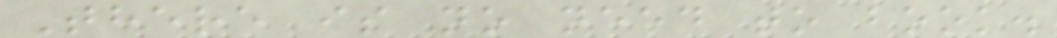There is no need to book.
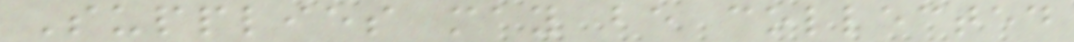Supplies may be collected
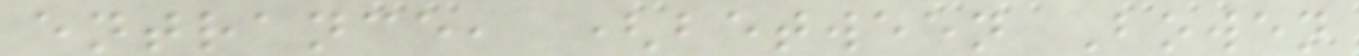entrance, (between Bowen
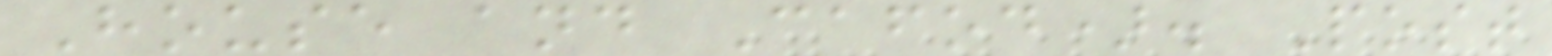House and Cafod). Post
